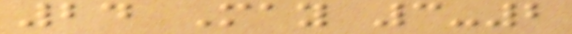24 May 3-2
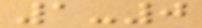1-0
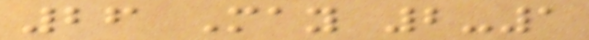26 May 2-1
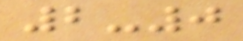2-0
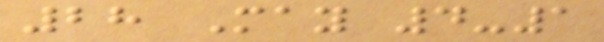28 May 4-1
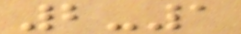2-1
